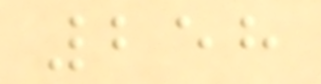258
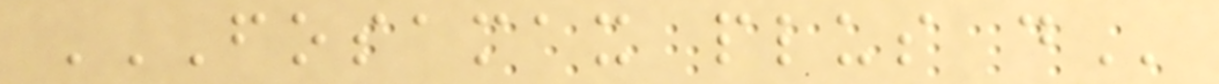FOSAMAX PLUS D
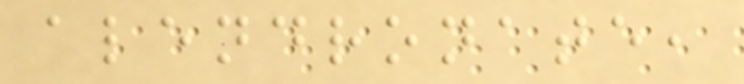alendronate,
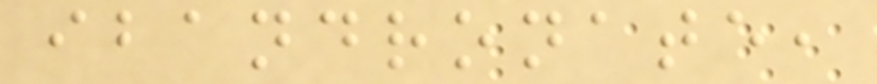ibandronate,
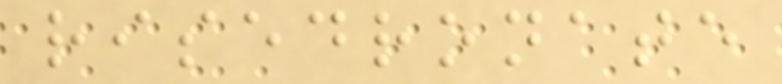risedronate
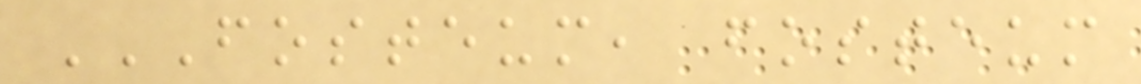FOSTEUM, FOSTEUM
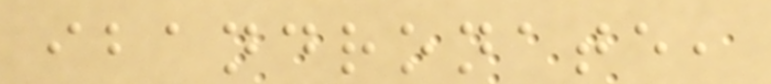ibandronate,
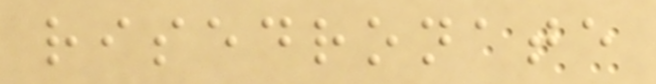risedronate
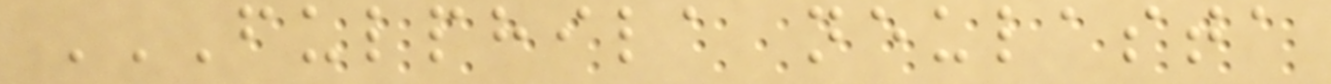FULPHILA NEULASTA
